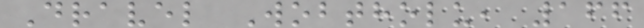Dravel Wobtholu, 166
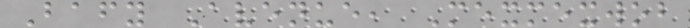Bafy Avenue, Mexmexwob
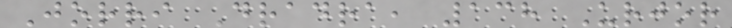Jorri Dradra, 138 Urjor
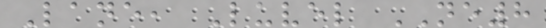Lane, Luvel NE8
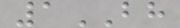1BH
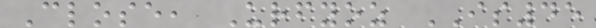Close, Urfyoz IS45
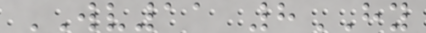WV11 8HY
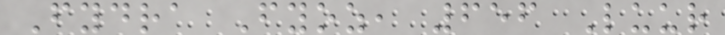Fydra Fyoz, 656 Luur
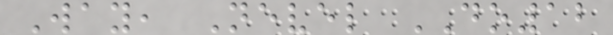Way, Nevel DO12
